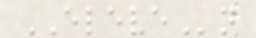ELEVEn
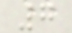7
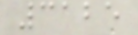3125
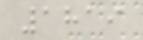1819
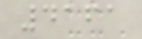4161
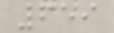659
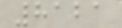8121
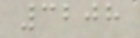3208
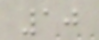10
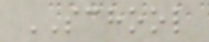SCHOOL
